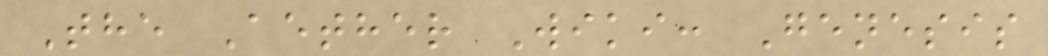The Aether Wiki: Genesis
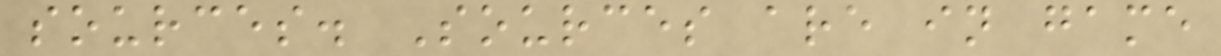sources. Sources are in game
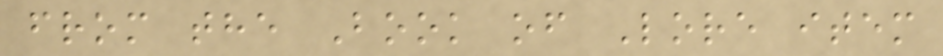from the Book of Lore item
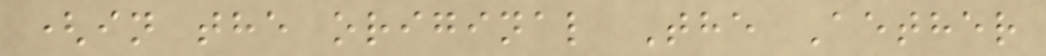(in the original The Aether
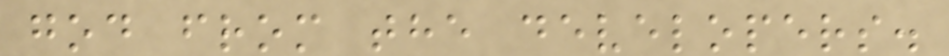god from the developers.
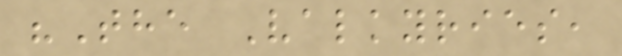"The Valkyries,
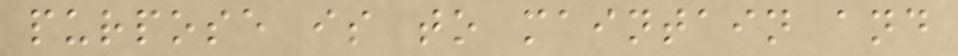purpose is to maintain and
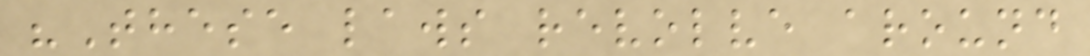"These laws revolve around
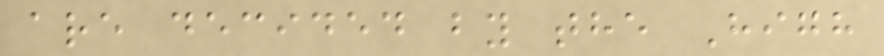are decided by the High
